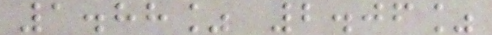1.88% 2.06%
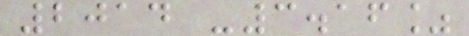2014 -3.16%
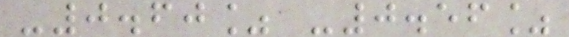-0.60% -0.56%
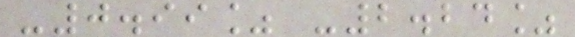-0.99% -2.24%
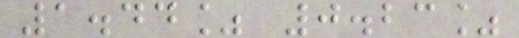1.44% 0.23%
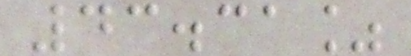43.31%
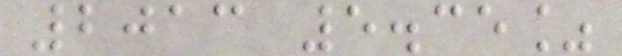2013 5.35%
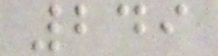249
